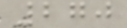270
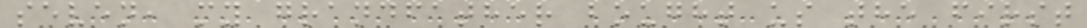seven, my grandfather bought us the first
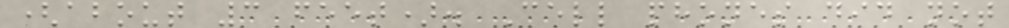(about 3 feet). Cell phones did not
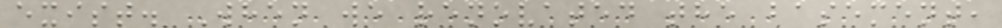exist. When we renovated the basement,
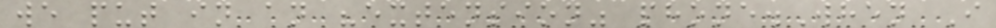we put in an "extension" phone.When I
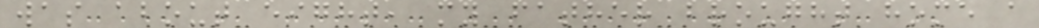was about eight, my father brought home a
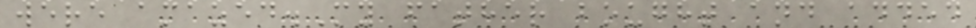were amazed.My father bought and added
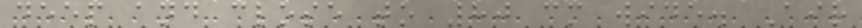deep and close to 80 cm wide. Air
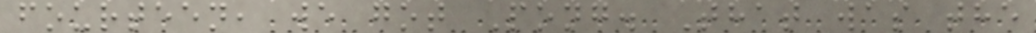fourteen, we got Pong. That was the
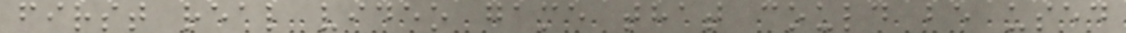first real video game that could be used
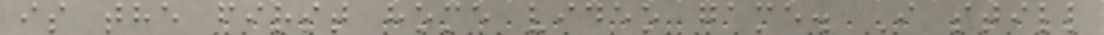is the first home video game. I still
